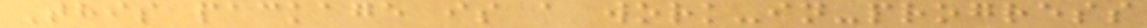This package is a work-in-progress
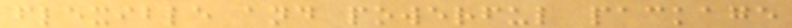flexible and powerful package
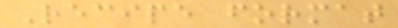Recipe format
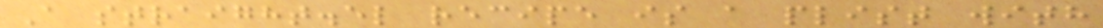A straight.el recipe is a plist with
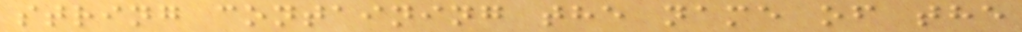string containing the name of the
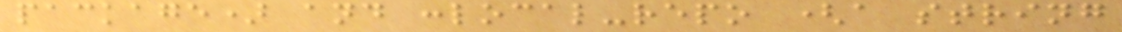package) and :local-repo (a string
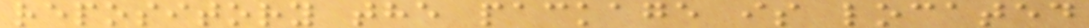repository the package is located
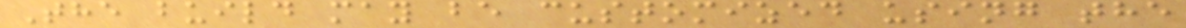The build may be customized using the
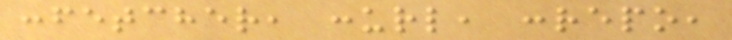:fetcher, :url, :repo,
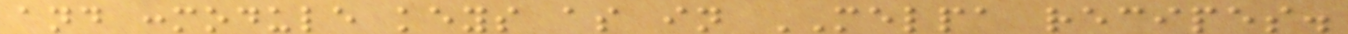and :module keys as in MELPA recipes.
